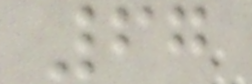67
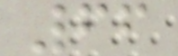66
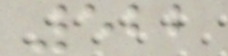522
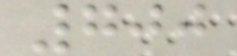700
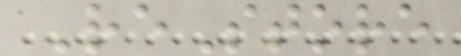ReStore
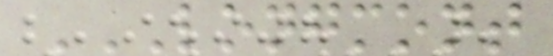LONGMONT
